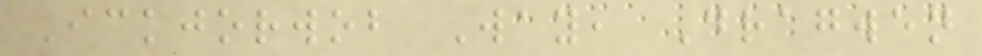Ickjorwob Way, Dragwen
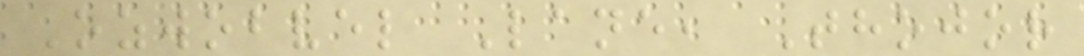Ozwobvel Lane, Thojor
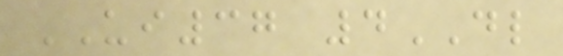UI37 4DL
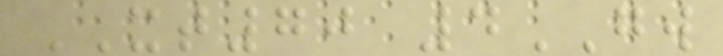XT70 4GW
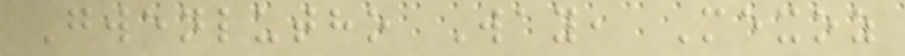Gwenlutho Way, Mexoz
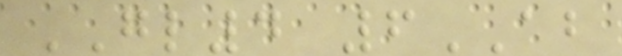GL4 6AB
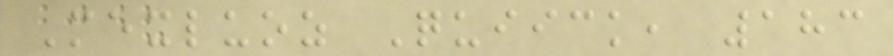Mexluoz Quiick, 183
